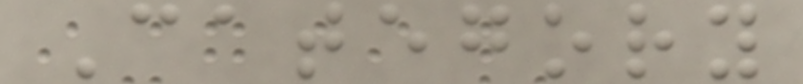Category
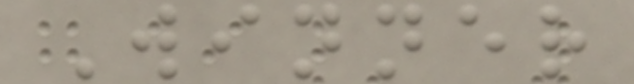Winner
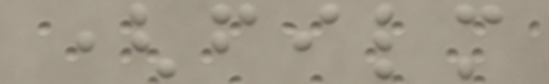(film
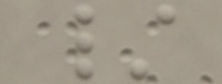/
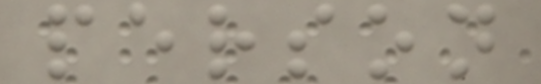person
